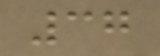37
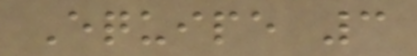Equipe 3
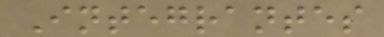Integrantes
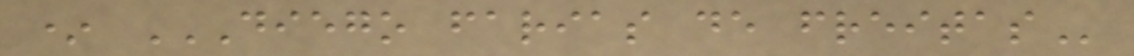* DIEGO FARIAS DE FREITAS
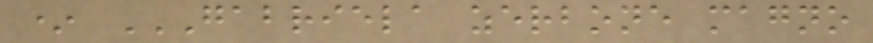* GABRIELA ZERBONE MAGNO
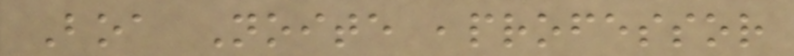Boa Noite ,professor
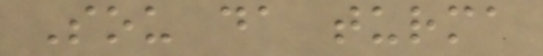Sou da turma
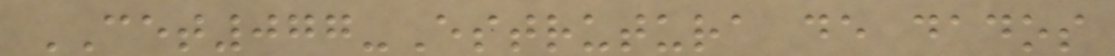CET077-Estrutura de dados
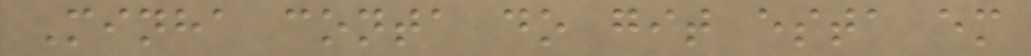Minha conta do git esta em
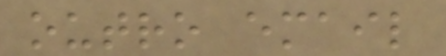outro email
